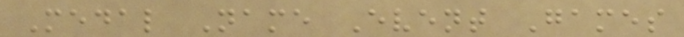Medal Name Event Games
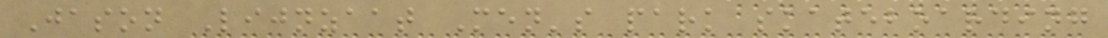Jason Lijnzaat Men's park skateboarding
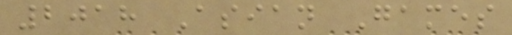2018 Asian Games
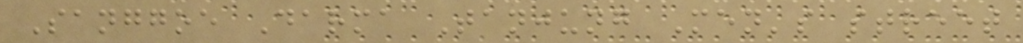Sanggoe Darma Tanjung Men's street
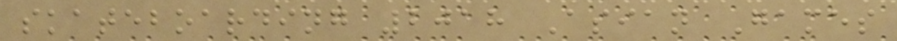skateboarding 2018 Asian Games
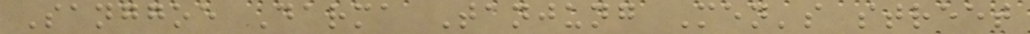Sanggoe Darma Tanjung Men's street
